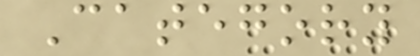Category
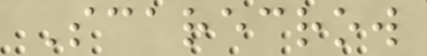Scarecrow
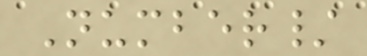Number/
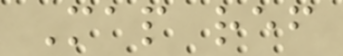Map ref
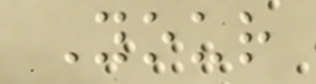Your
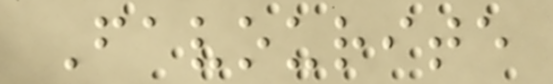Favourite
